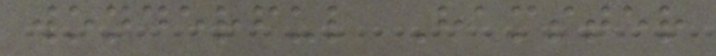wonderful Hamster
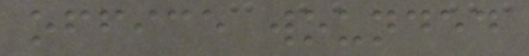office wounded
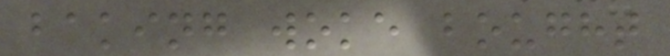baking woke bought
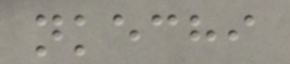nkechi
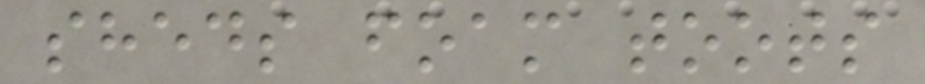sheds foam toots
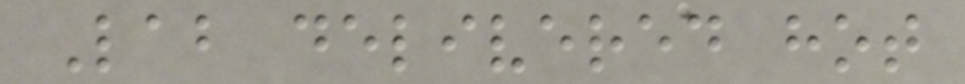Lab delivered hot
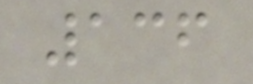136
